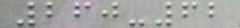260-62
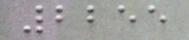2255
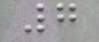7
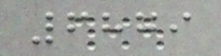6879
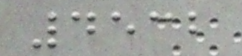4532
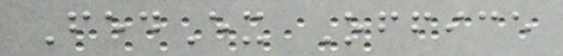FedEx Office
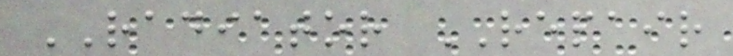RADIATOR REPAIR
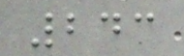243
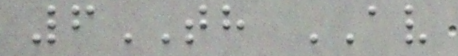6TH AV
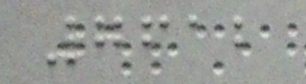7612
